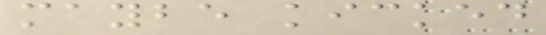maybe kicked
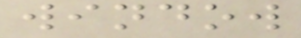window
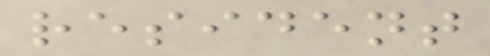resident
